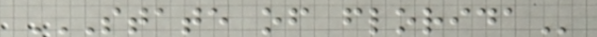STATE OF FLORIDA
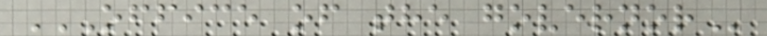OFFICE OF THE GOVERNOR
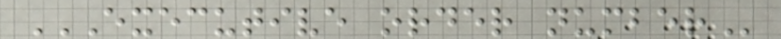EXECUTIVE ORDER NUMBER
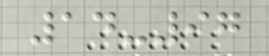14-97
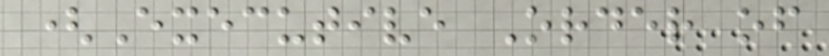(Executive Order of
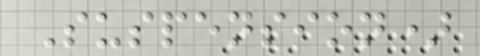Suspension)
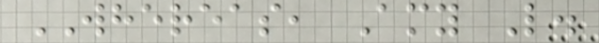WHEREAS, Amy L.
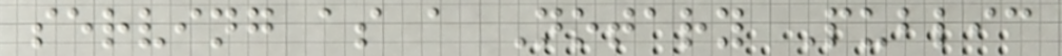serving as a Notary Public
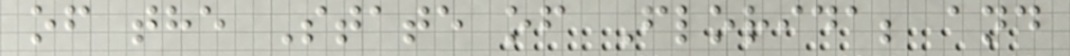of the State of Florida; and
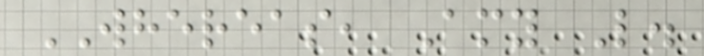WHEREAS, Amy L.
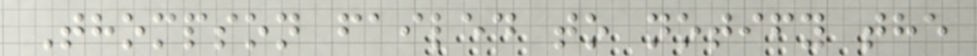Thompson failed to notify the
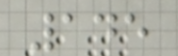145
